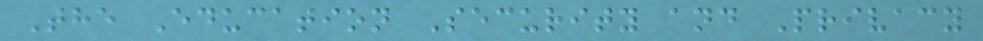The Education Security and Privacy
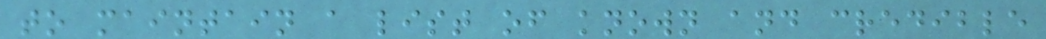to maintain a list of known and credible
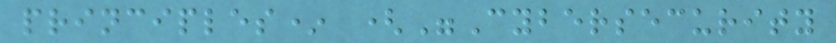principles* ("Cybersecurity
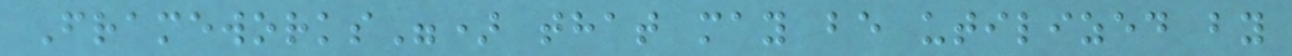Frameworks") that may be utilized by
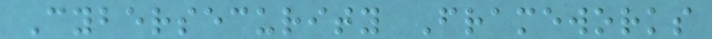Cybersecurity Frameworks
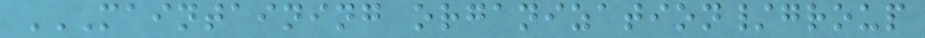MAINTAINING ORGANIZATION/GROUP
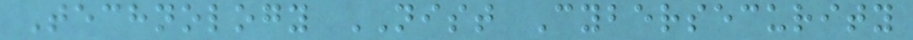Technology NIST Cybersecurity
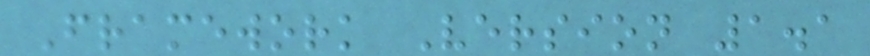Framework Version 1.1
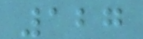127
